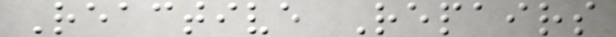Reactive Repairs
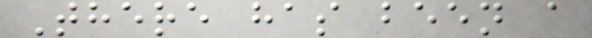There has been a
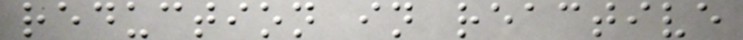reduction in reactive
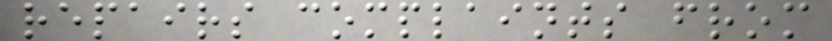repairs complaints from
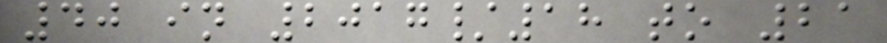40 in 2017/18 to 21
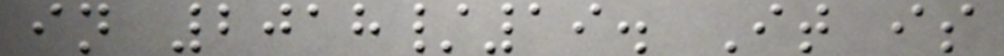in 2018/19. It is
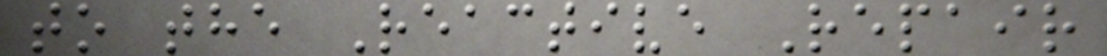to the Reactive Repair
